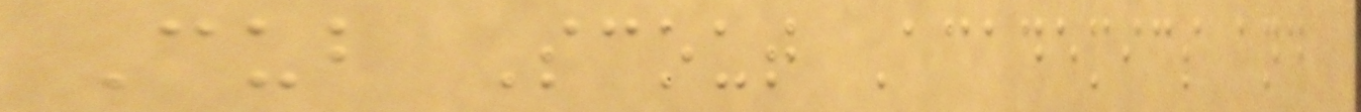Cub Scout Academics and
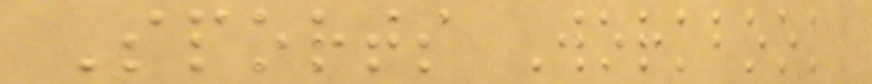Sports Workbook
